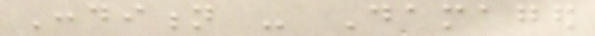Condition - Damaged
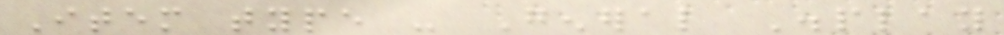Item type - General Display
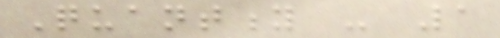Quantity - 1
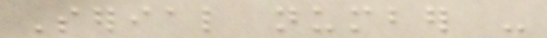Serial number -
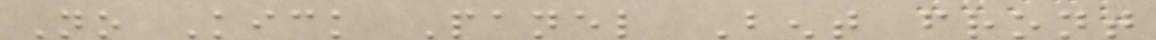No Kick Panel Bent front
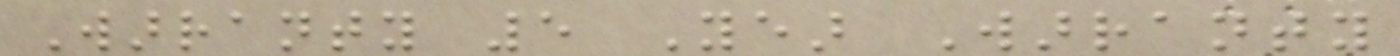Warranty 5 Year Warranty
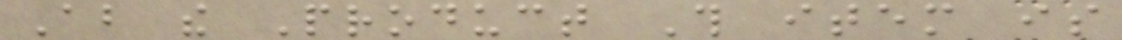About the Product This item is
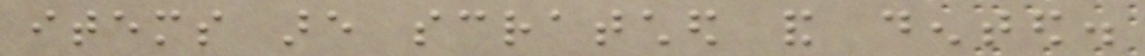items are scratched and dented.
